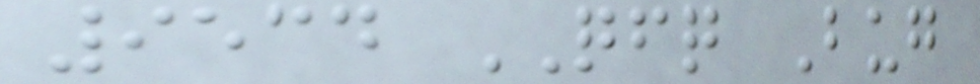9534 QFQ Bug
